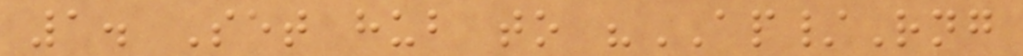1. Set hub to "AP/Rng
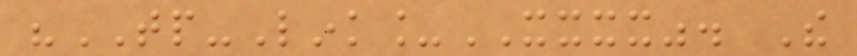"TP-Link_XXXX". The
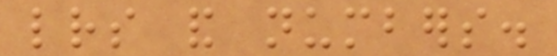letters and numbers.
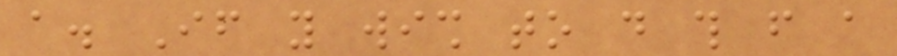a. If you wish to do this from a
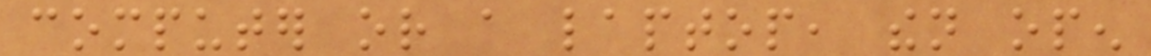computer or a laptop, then open
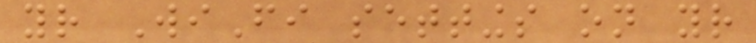your WiFi settings on your
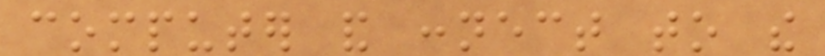computer and connect to the
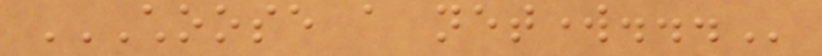CHOOSE A NETWORK...
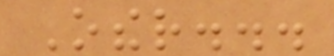Other...
